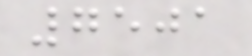7501
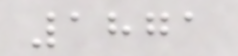1871
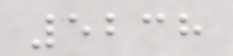5238
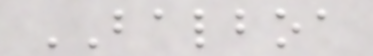BALBOA
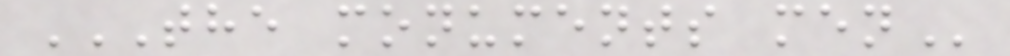THE MONUMENTS MEN
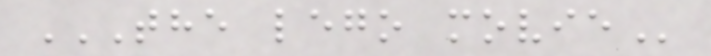THE LEGO MOVIE
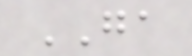GA
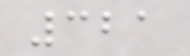321
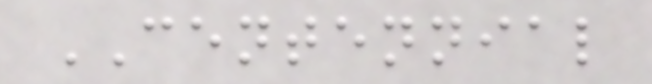CENTENNIAL
